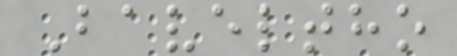Baveltho
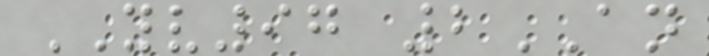YV97 2AN
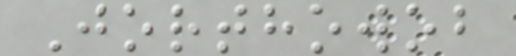Jorthowob
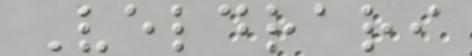Veldrari
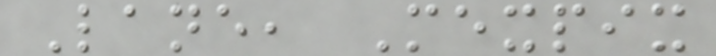Lane, Mexpix
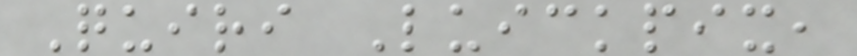Quiri Luickpix,
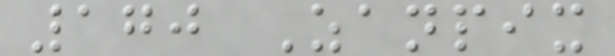170 Zanpix
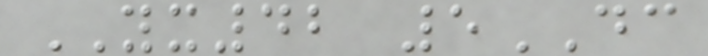YX42 5DC
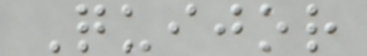Quijor
